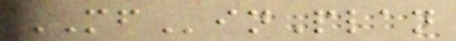MFinPlan
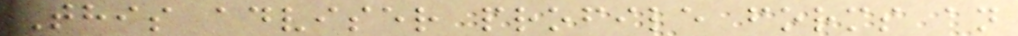This adviser profile forms an
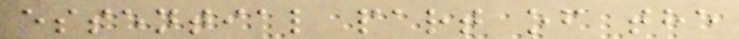essential part of the
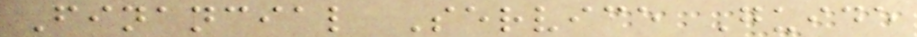Financial Service Guide
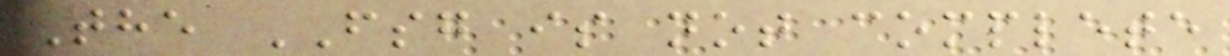The FSG is not complete
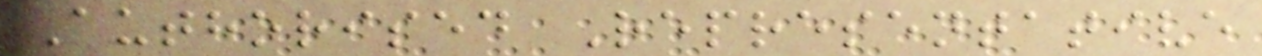Authorised Representative
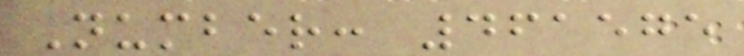Number: 461575
